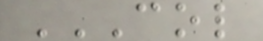COL
